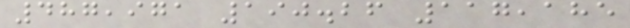487,971 190.26 117,185
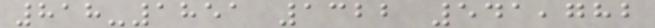818-1851 1322 541,782
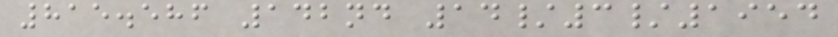815.586 142nd 14/3/1954
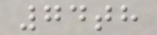74th
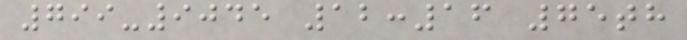799-9045 12:16 75th
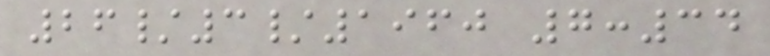26/3/1960 7:34
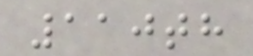110th
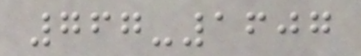767-1607
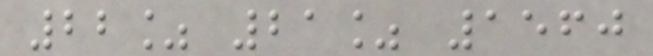22% 21% 1560
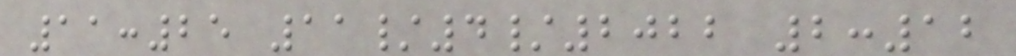11:25 11/4/2022 2:12
